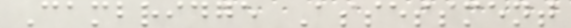Cambridge Assessment
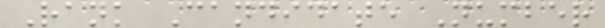Rank Candidate Number
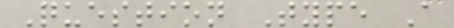Question Type A
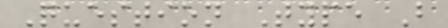Question Type B
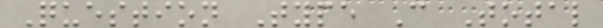Question Type C Total
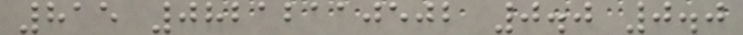815 08212110502 0.0 0.0
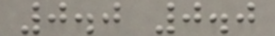0.0 0.0
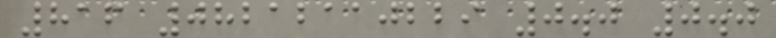816 08212110229 0.0 0.0
